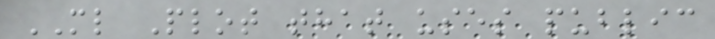ML Plot that uses public
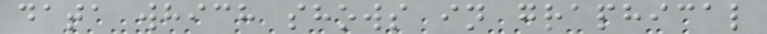data which shows in graphical
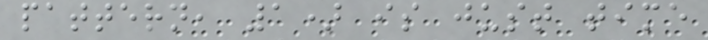pattern, 1) is just time
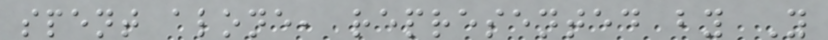spent alone, represented by Y
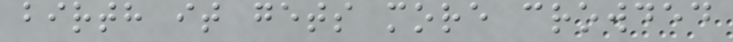birth it gets more crowded
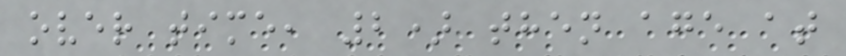over time, 2) then age at
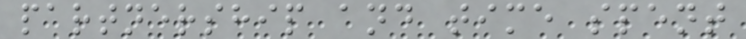partnership and time spent
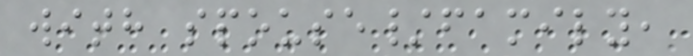with spouse/family,
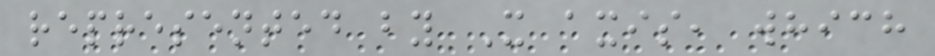represented by X axis, which
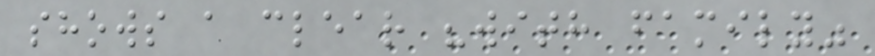shows a clear "with family"
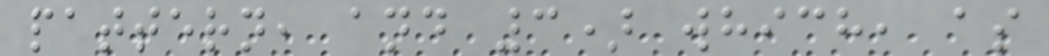pattern, and 3) which, as
